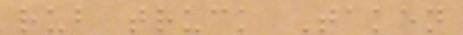rub truck Taken
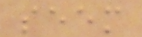seem
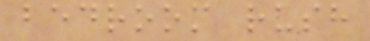bedroom rush
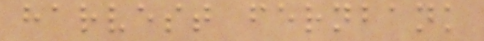harvest fernbank
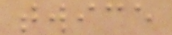twice
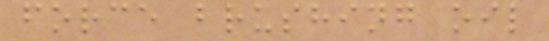force brushing oil
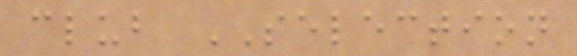club SELECTION
